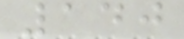140
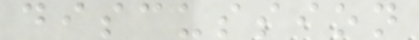discussion
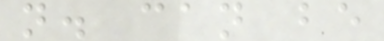n. can be
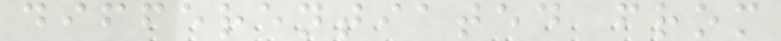differentiated from
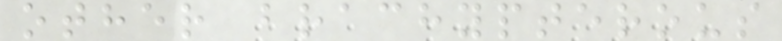other brachypterous
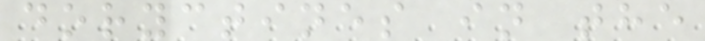doryctines in the
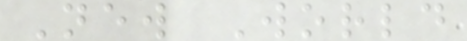New World
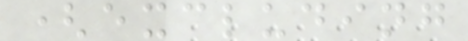(excluding
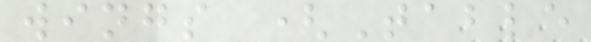wings (Table
